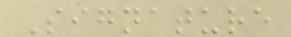Signature
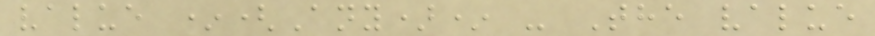value *(Any)* - The value
